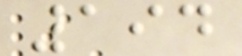194
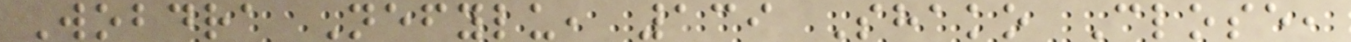Wobdra Nefylu, 139 Shako Close,
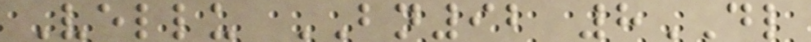Vellu BN92 8DL
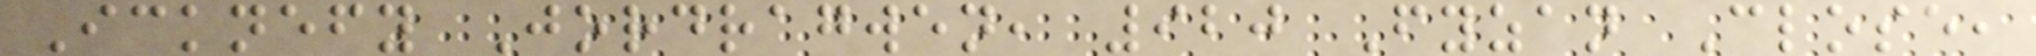Icknefy Jordragwen, 920 Fyzan Close,
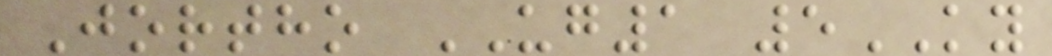Jortho UG1 5KY
